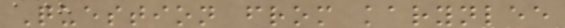Question from karynlee
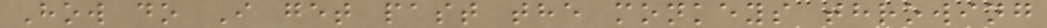How do I get past the monkeys throwing
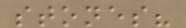stones?
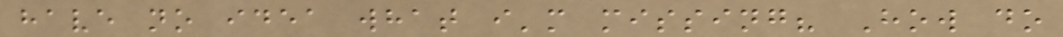have no idea what i'm missing? How do
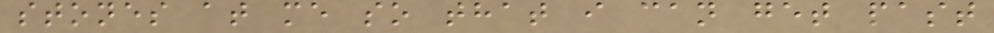stones at me so that i can get past
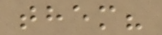them?
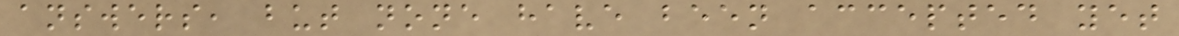answers, but none have been accepted yet
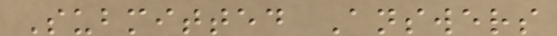Submitted Answers
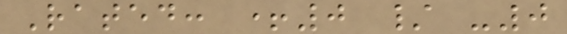Rated: +0 / -0
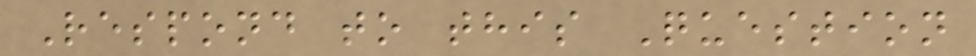Respond to this Question
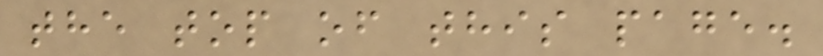the top of this page.
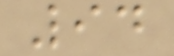94
